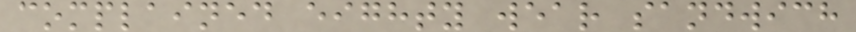complained eighty wear sandwich
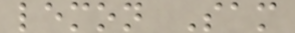lemon Sam
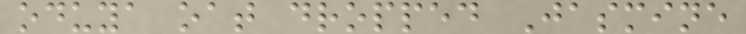oduya oat dropped Jasmine
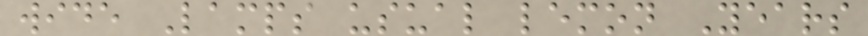wide Lamps usual lemon Years
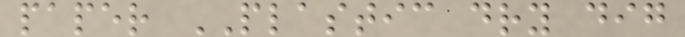paper PLASTIC dry dig
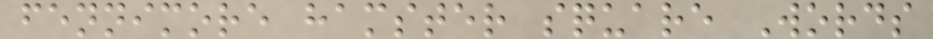fennimore hamster square Words
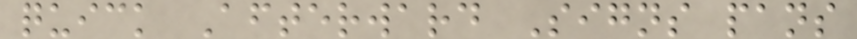quick Afterward Signs pans
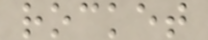rocket
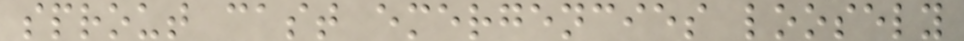sprout cast emergencies loosely
